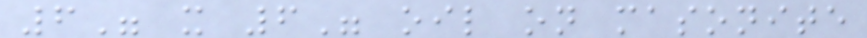6" x 6" oil on masonite
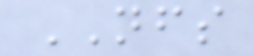NFS
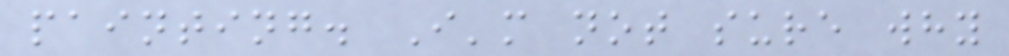painting. I'm not sure why
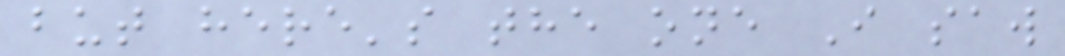but here's the one I saw
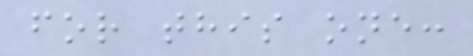for this one:
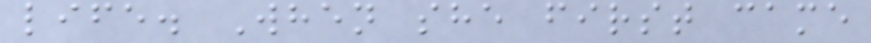life. When she first came
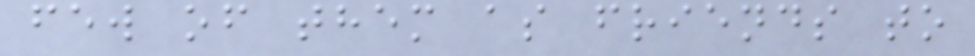few of them as friends to
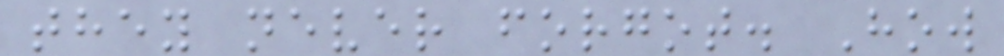they never forgot. How
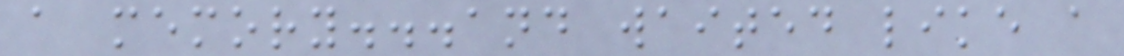a memory...and waited like a
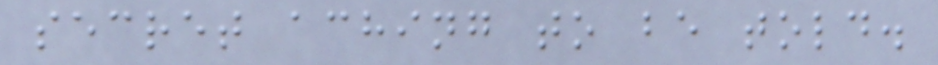secret aching to be told.
